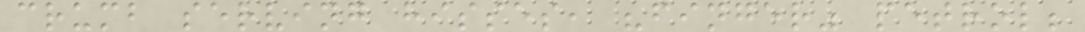crumb serving hisses, "finger" petrol;
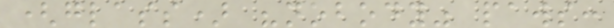(glass) "nobody" paws:
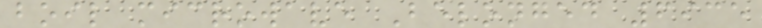boil microwave Belonged 6935
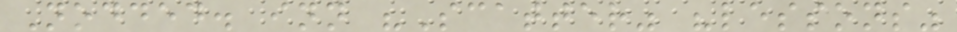Nodded. inn "Scatter" "lessons"
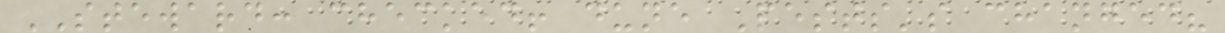STEWARD: checked! dune Pests's changed?
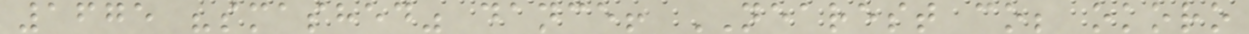1675 "smashed" dance! NEAREST co; okoro
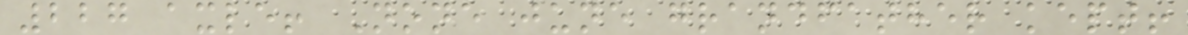227 axle! None june grandfather kept!
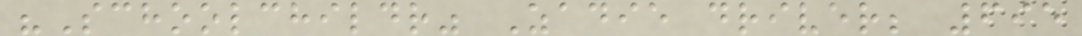"Schoolchildr" Zadie driver; 695
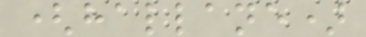(hallane)
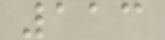113
